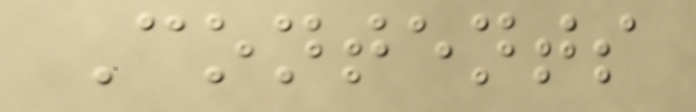Contents
